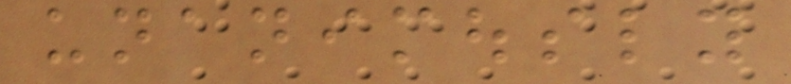unanimously
